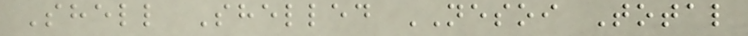Shell Shelled NESOI Total
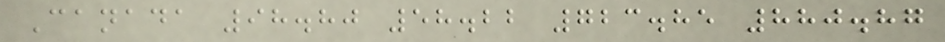Canada 98.80 58.22 723.85 880.87
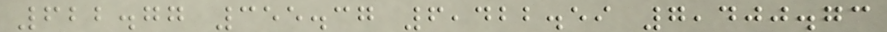622.77 355.37 6,422.59 7,400.73
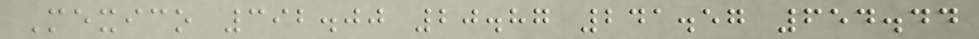Mexico 392.00 20.87 241.57 654.44
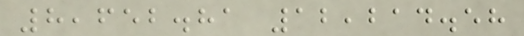8,652.81 12,214.58
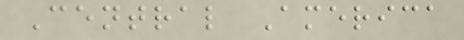Central America
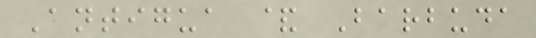Antigua & Barbuda
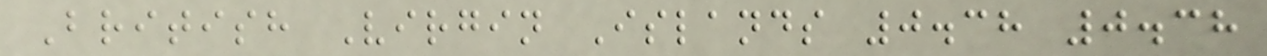British Virgin Islands 0.38 0.38
